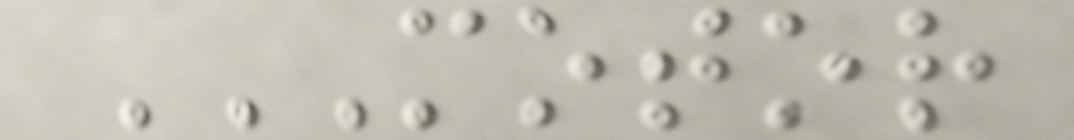MOTOR
